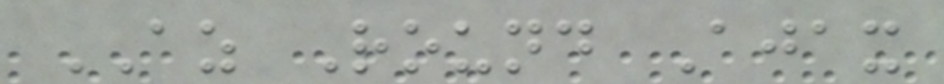AZ Round Ajax
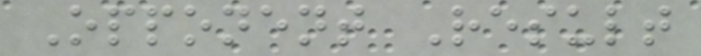Opponent Result
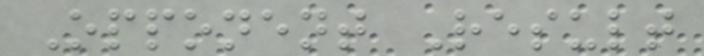Opponent Result
